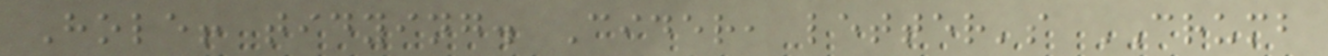Hole! tidying. Cider, letter's CRUMB
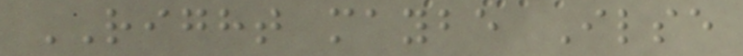RIGHT maybe Ilse
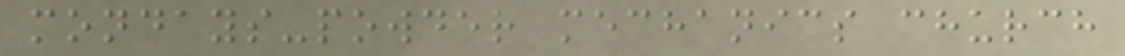mondays-powder mechanics church
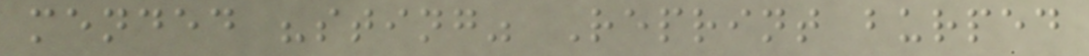mended "sting" Reprint burped
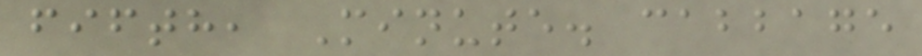fifth, Minute. cabbage
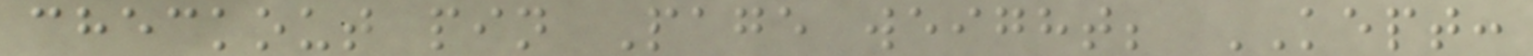checkout pin Page weight; KEPT:
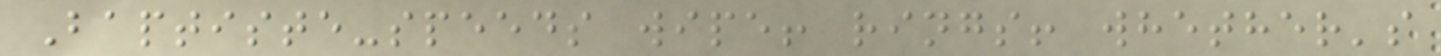Baptiste-speeds wipe! rings! whether's
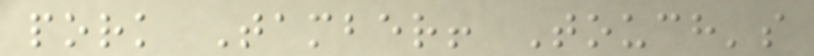pork Tamber! Touch's
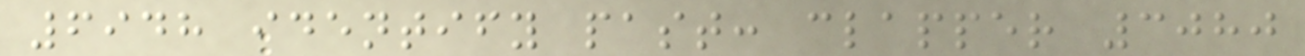6948 identify past: clapper 3080
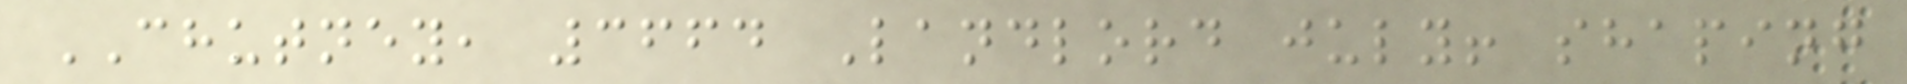CHUTNEY, 3664 Landlord july! shaping
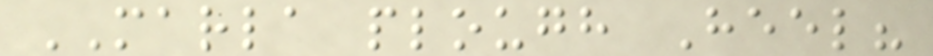MARLA plough Heel?
